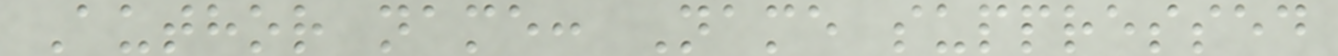Author name: Name suppressed
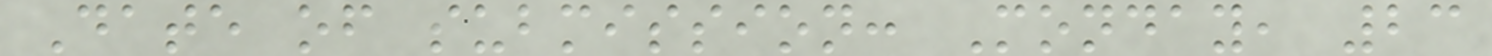Date of submission: Monday, 23
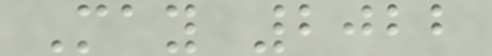May 2022
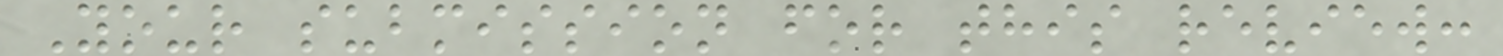Your submission for this review:
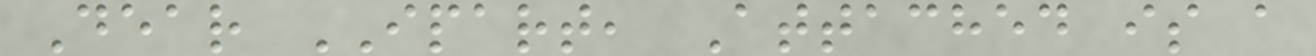Dear IPART, Attached is a
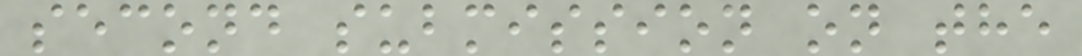second submission on the
